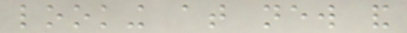looking at new and
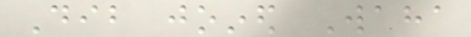Dib joined Waha
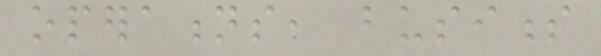operations, business
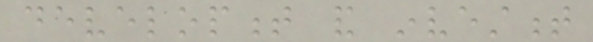development and investment
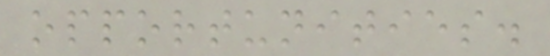opportunities.
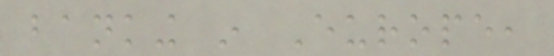banking in Europe,
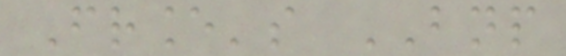France's BNP
